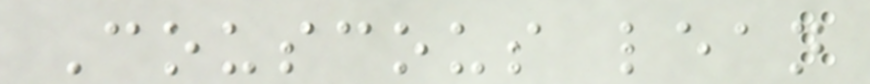Couscous lean
